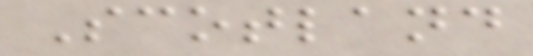Scotland
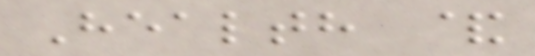Health &
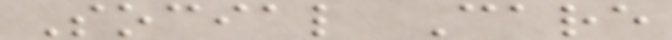Social Care
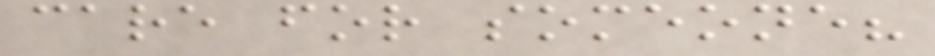care for someone?
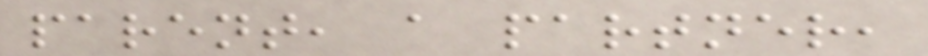parent, a partner,
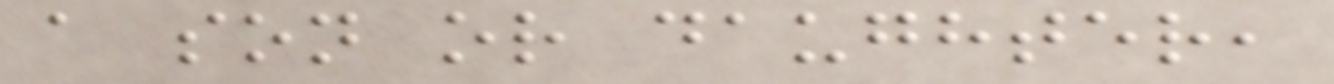a son or daughter,
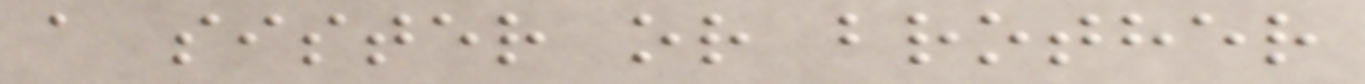a sister or brother
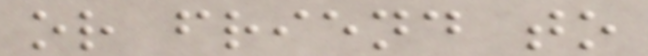or friend to
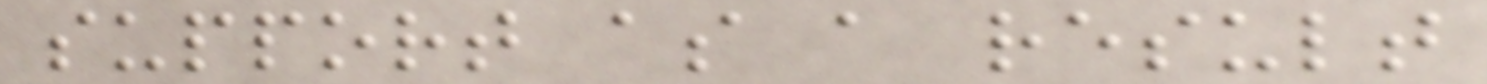support as a result
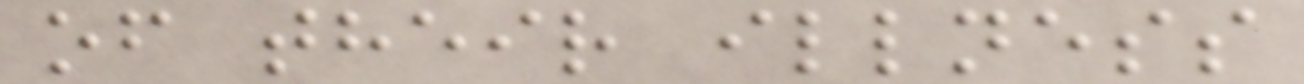of their illness
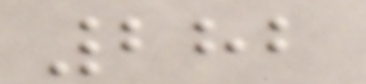282
